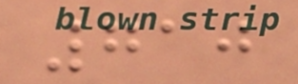710
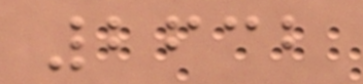2632
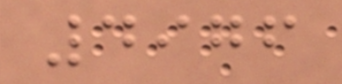4976
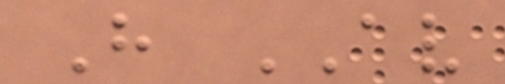H AV
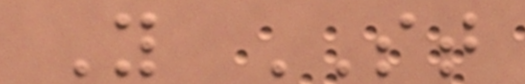Y ST
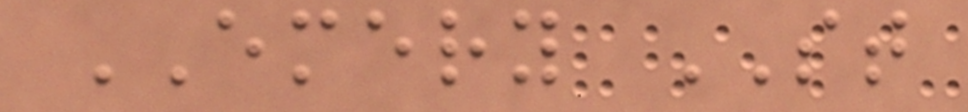EMERY ST
